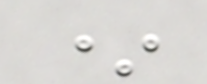*
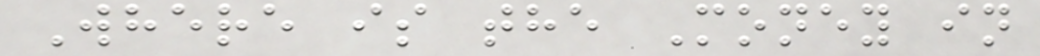Where is the Money in
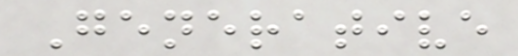Generative
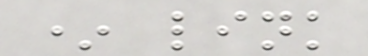* link
